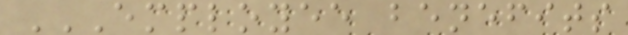EMPLOYEE BENEFITS
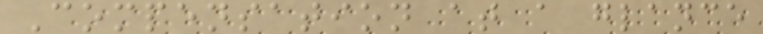Compensation at a glance
